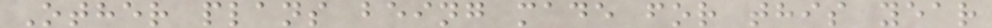Other plans being made for this year
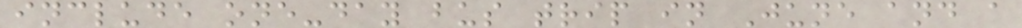include one-day bus trip in June and a
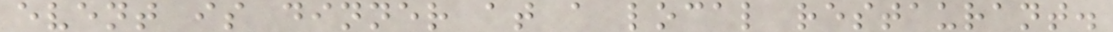event is dinner at a local restaurant.
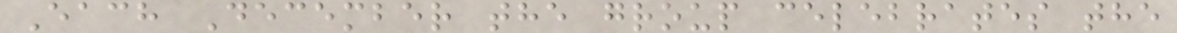Each December the group celebrates the
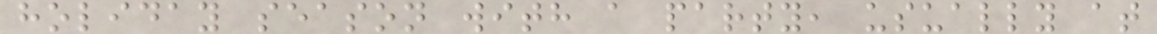holiday season with a party, usually at
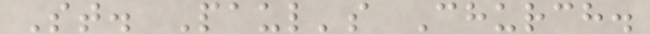St. Paul's Church.
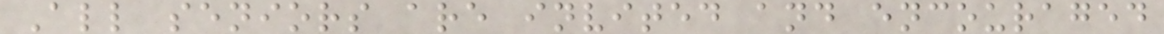All seniors are invited and encouraged
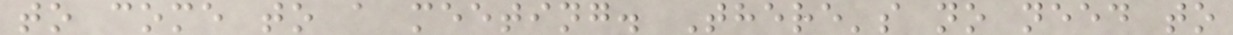to come to a meeting. There's no need to
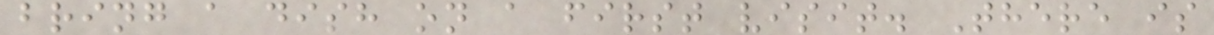bring a dish on a first visit. There is
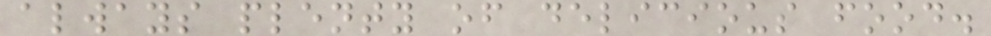always plenty of delicious food.
